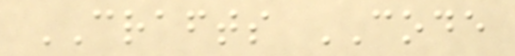CRAFTS CODE
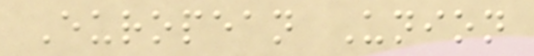European Union
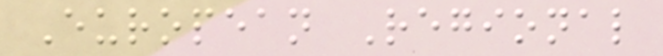European Regional
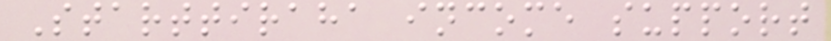Starttiraha income support
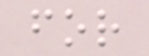for
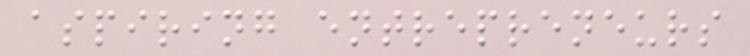aspiring entrepreneurs
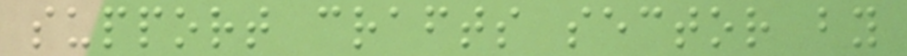support crafts sector by
